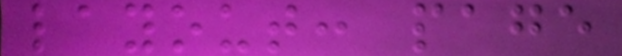layout: page
